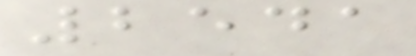2541
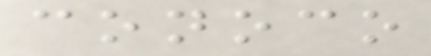conoco
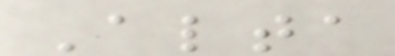Alta
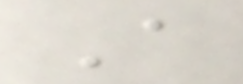A
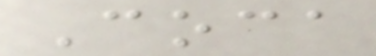Coca
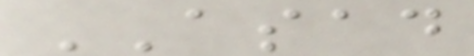ASAD
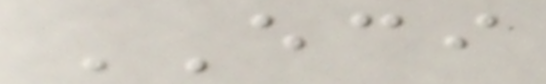ECI
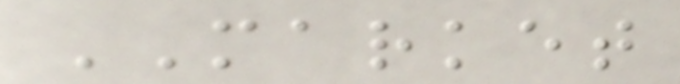MARKET
